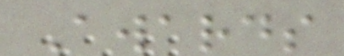Awards
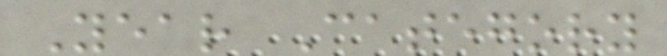Year Category
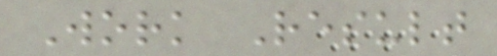Work Result
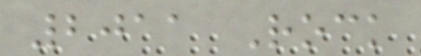2011 Rock
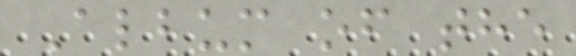Album of the
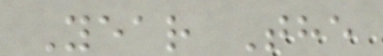Year The
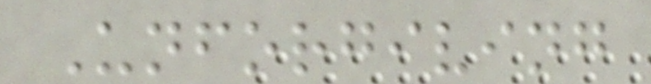Unforgiving
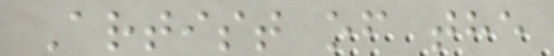Artist of the
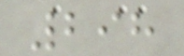298
